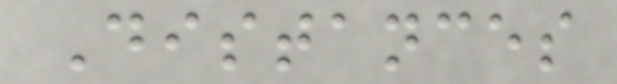Distances
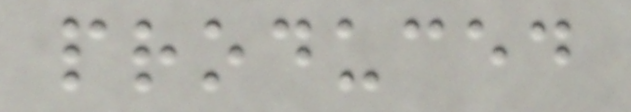produced
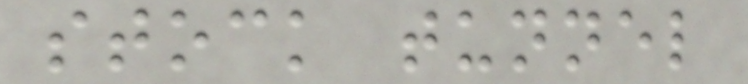stock tunnel
